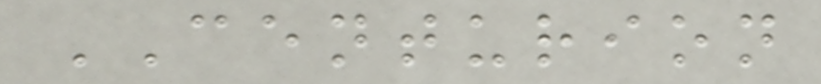CENTURION
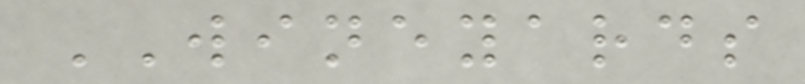WINEYARDS
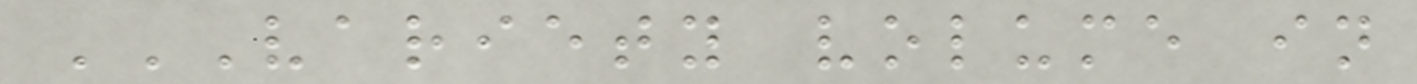VARIETY VOLUME IN
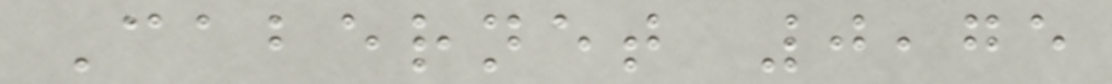Cabernet 0,75
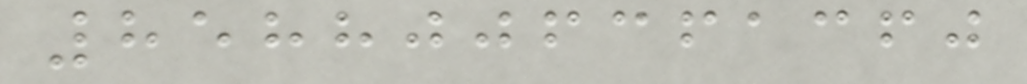8588006361360
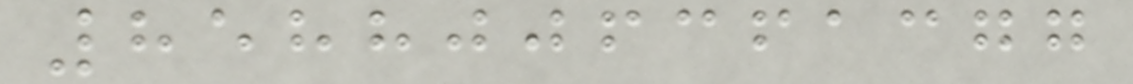8588006361377
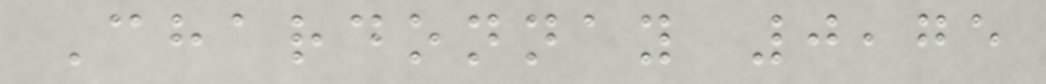Chardonnay 0,75
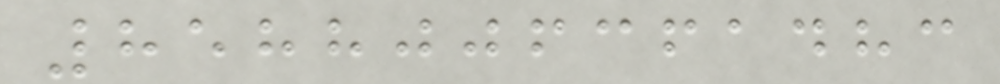8588006361483
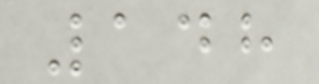148
